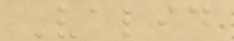Valid
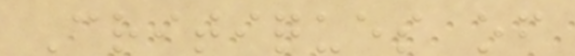Critiques of
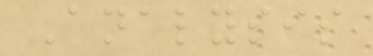Analysis
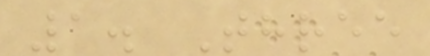1. Three
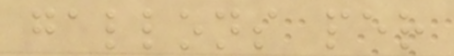gallons per
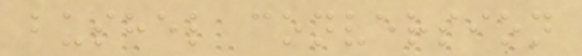bushel conversion
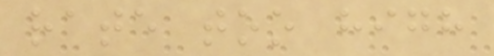rate too high
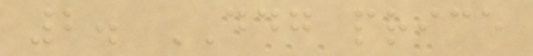2. DDG price
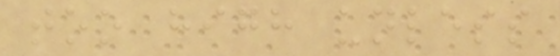too high unless
